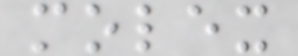molex
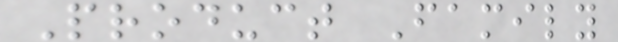Product Family
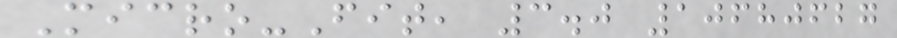Micro-Fit, 3.0 10680627
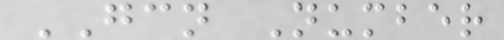GCN Number
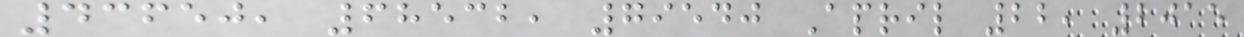43650, 68532, 79540 April 22, 2015
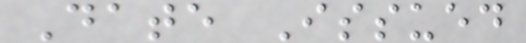Date Issued
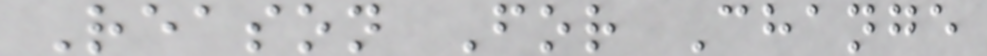Reason For Change
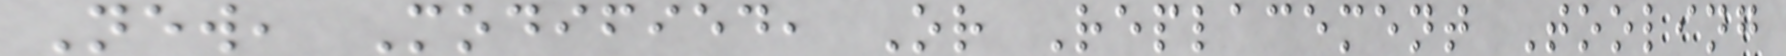New, Modified, Or Replacement Tooling
